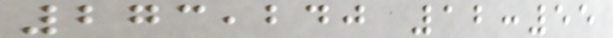273,240 12:55
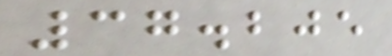37.205
